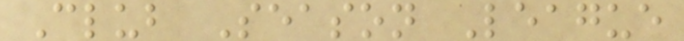Club Season League
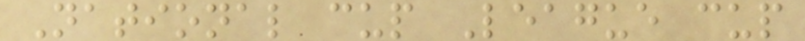National cup League cup
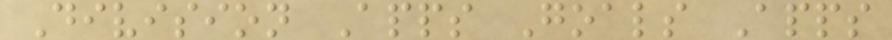Division Apps Goals Apps
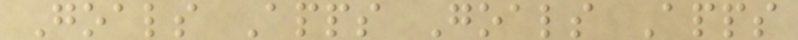Goals Apps Goals Apps
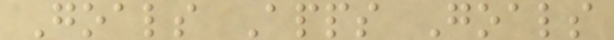Goals Apps Goals
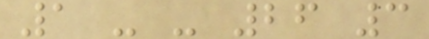1 - - 26 3
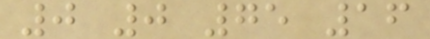0 0 75 16
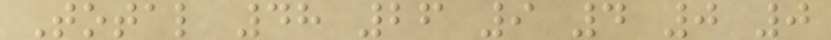Total 48 26 9 4 0 0
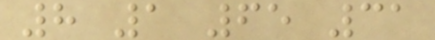8 1 65 31
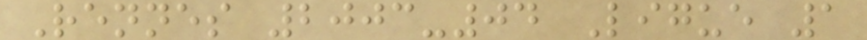Rennes 2003-04 Ligue 1
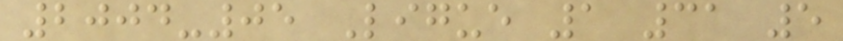2004-05 Ligue 1 31 5
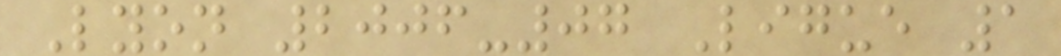Lyon 2006-07 Ligue 1
